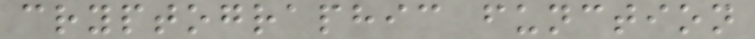cryptographic function
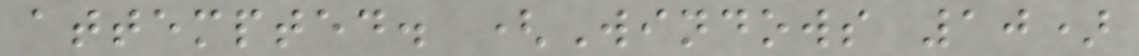attempted. (Windows 10)
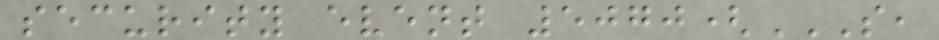security event 5070(S,
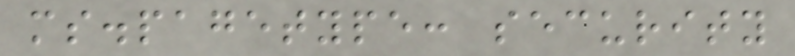ms.pagetype: security
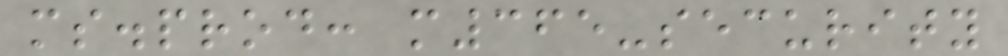ms.prod: m365-security
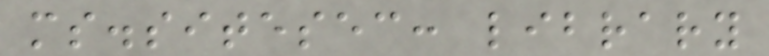ms.sitesec: library
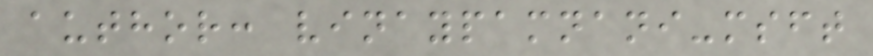author: vinaypamnani-msft
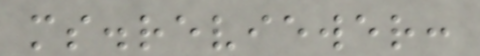ms.reviewer:
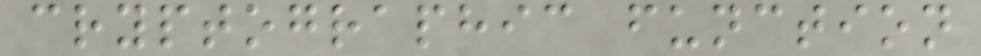cryptographic function
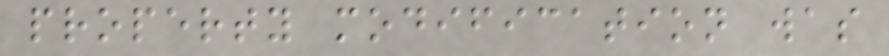property modification was
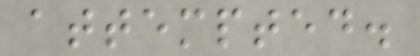attempted.
